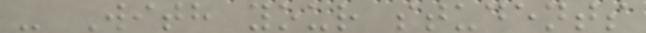- With your students
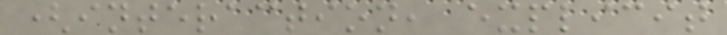(interaction, explicit
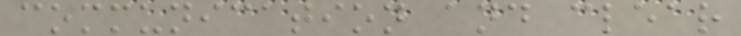communication and clear
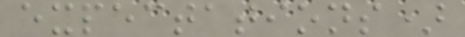expectations)
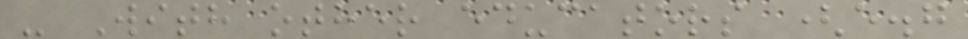- With other educators (e.g
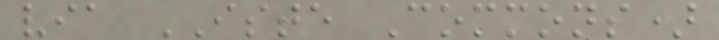via ISTE Commons)
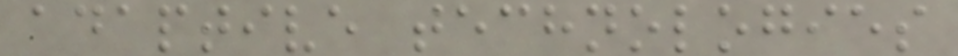adaptive technologies
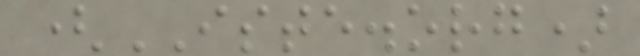(ISTE.org)
